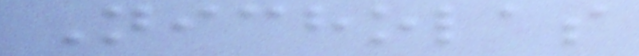Nicholas
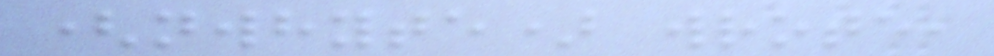(nwhyte) wrote,
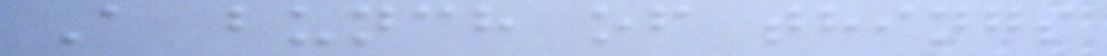A bunch of things
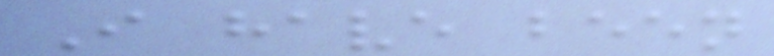I have been
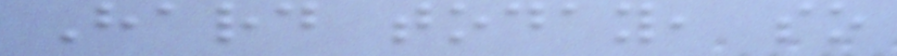Hard today, so
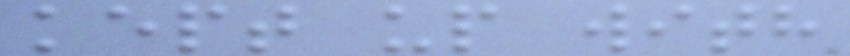kept up with
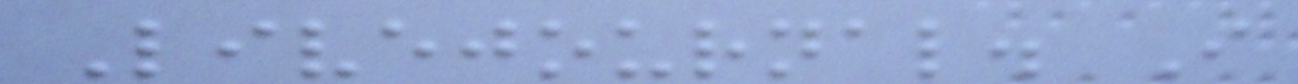Livejournal. I
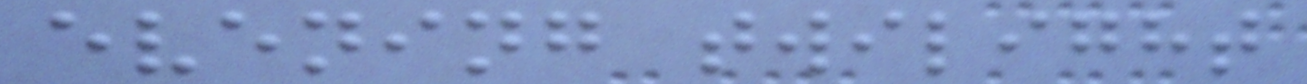evening twilight
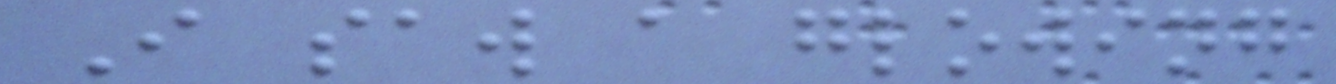I saw a glowing
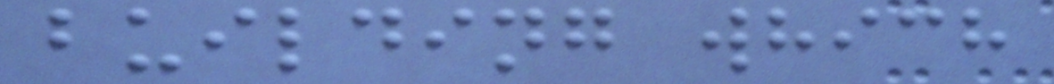building which
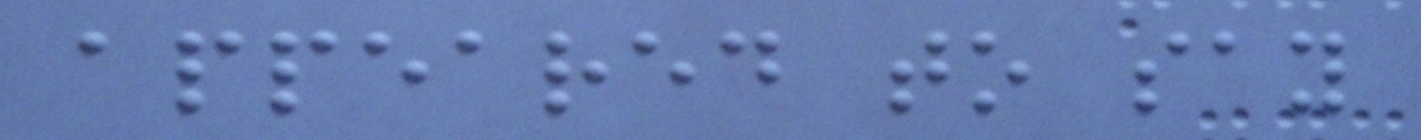appeared to say
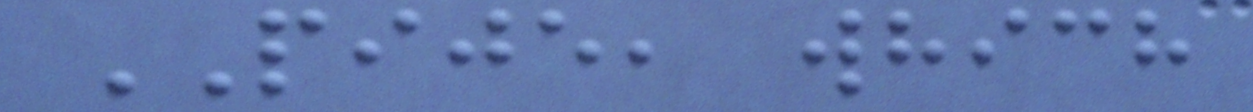PIJE, which
